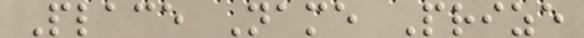Place Name Prize
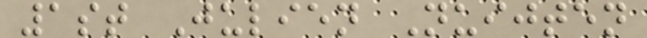1st Julien Nuijten
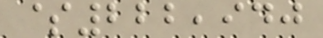$222,940
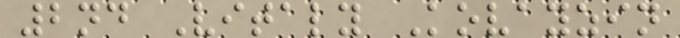2nd Vitaly Kovayzin
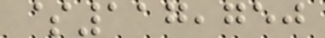$117,750
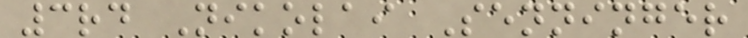3rd Nikolai Senninger
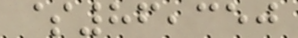$86,350
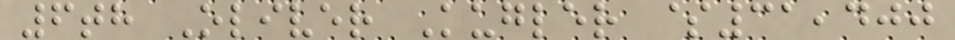6th Oliver Kugler $31,400
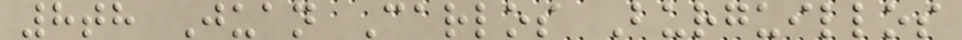8th Juan Carlos Burguillos
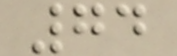74
